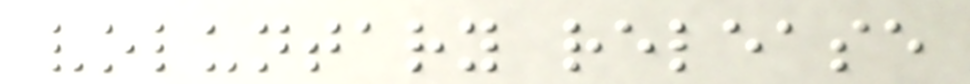voluntary release
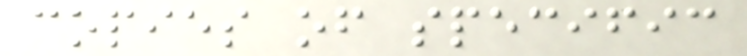copies of specific
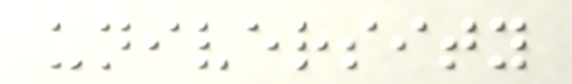university
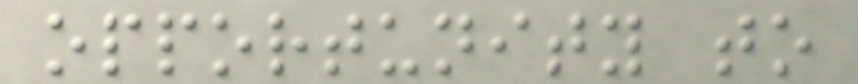opportunity to
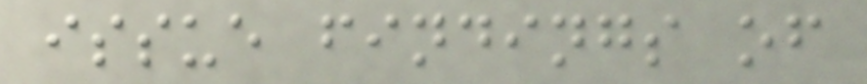issue findings of
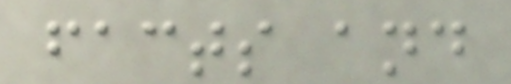facts and
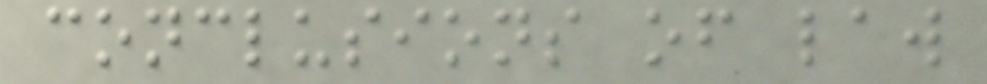conclusions of law
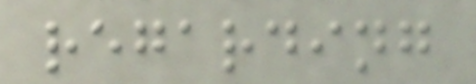regarding
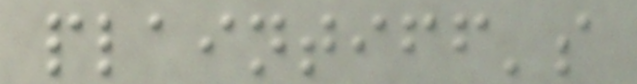plaintiff's
